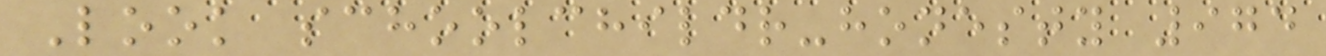Look schoolchildr-honesty 974
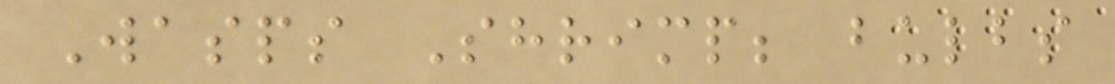Wasps Shrimp; bulbs
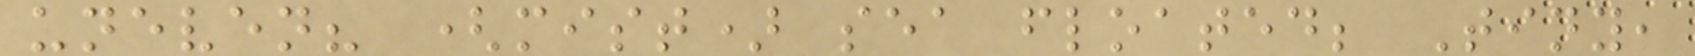uneven? (mist) sea floated; Tiny,
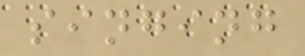singing
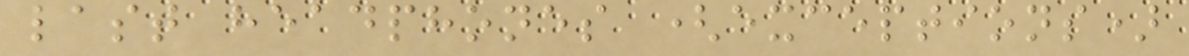last headphones (exceptions)
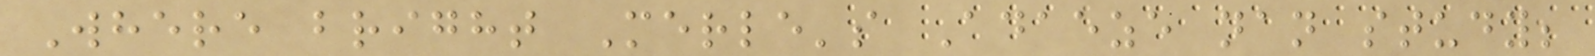Where bright Merle's Adaeze nan study;
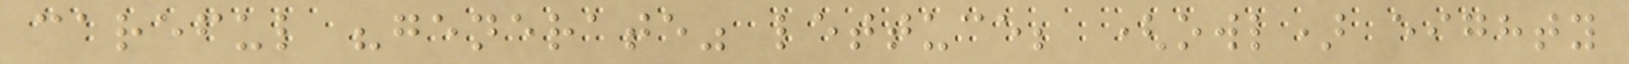careful "generate" lettuce; (owl) eighty
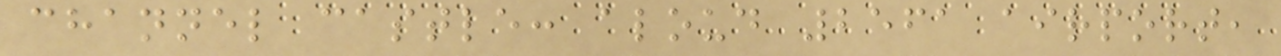channel castle: aloud 2561 airport,
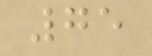75
